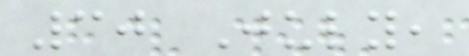30 July,
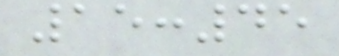15:45
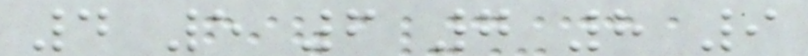4 5 6 7 8 9
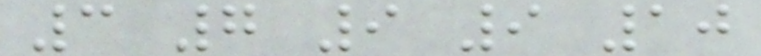3 7 9 9 10
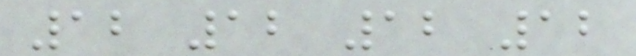12 12 12 12
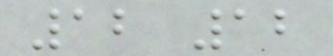12 12
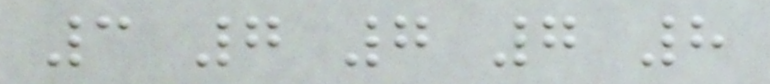3 7 7 7 8
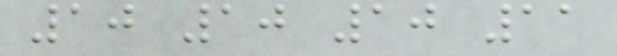10 10 10 11
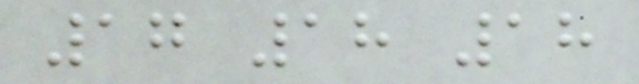17 18 18
